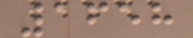1658
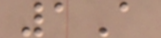1A
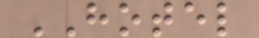HOTEL
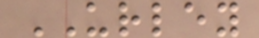URLEY
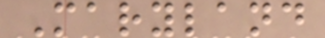Maryland
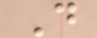D
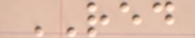RED
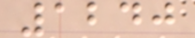1240
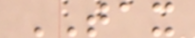TAX
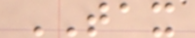TAX
